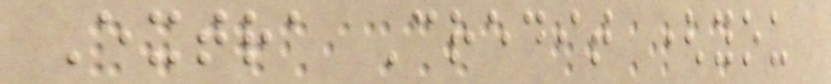Extra Credit (you
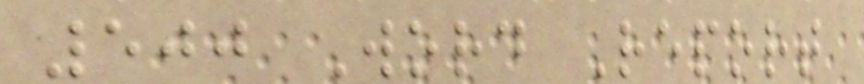500 Word Report
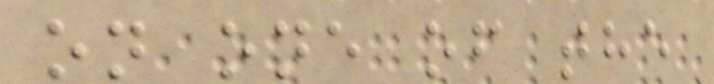on one of the
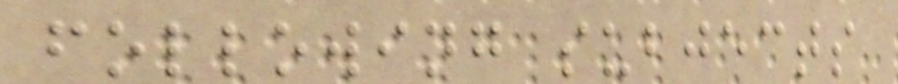following subjects
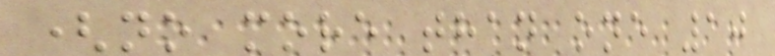(no more than one 10
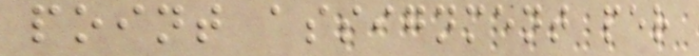point assignment per
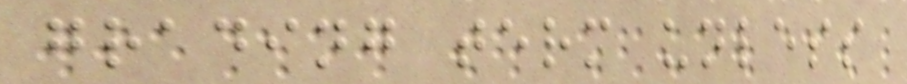grading term unless
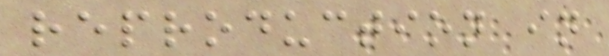reproduction in
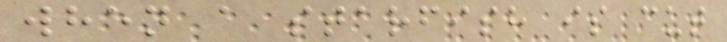when a starfish is cut
